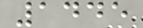1445
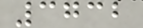3732
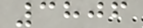3806
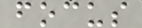focus
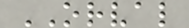ORVAL
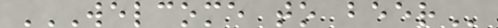WELCOME TO BEER
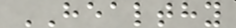HEALTHY
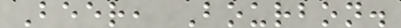Beer, Bourbon.
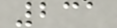231
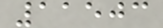11503
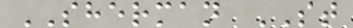SHERMAN ST
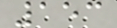153
